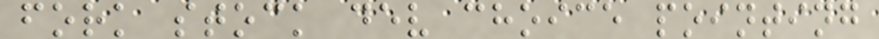fork stock dev choice pointing
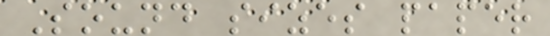Sound sizes paper
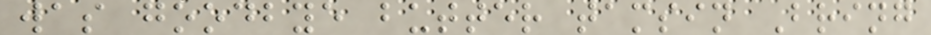was goodbye butter tamsin Bring
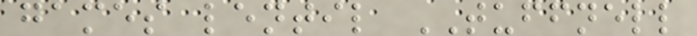games lentil TUFFNELL
